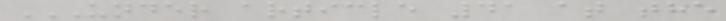UNDER ARTICLE 41 AT THE
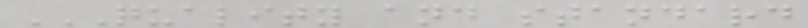QUALITY AND STANDARD
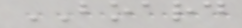BOARD
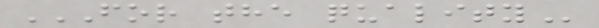FOR THE QUALITY
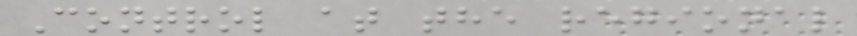Control at the regional
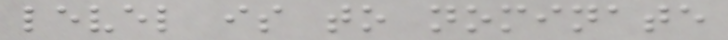level is to nominate
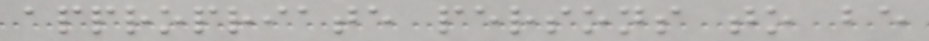appropriate persons to be
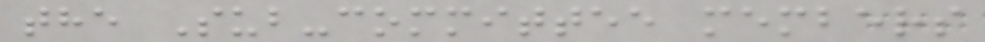the Sub-committee members
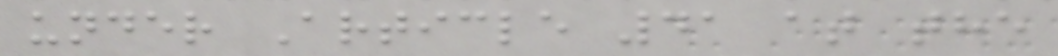under Article 41 at the
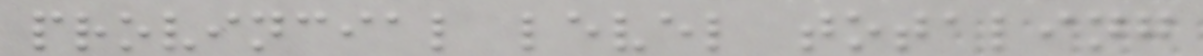provincial level totaling
